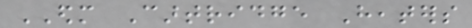EDM Cartridge Heaters
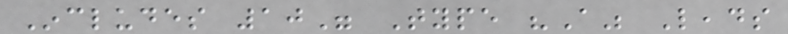Includes 10" Type "A" Leads
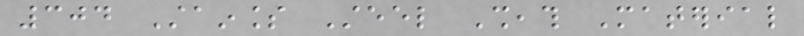304 Stainless Steel Sheath Material
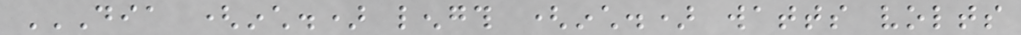DIA (INCH.) LENGTH (INCH.) WATTS VOLTS
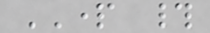PART #
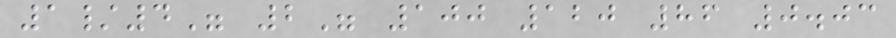1/4" 2" 100 120 86 0.03
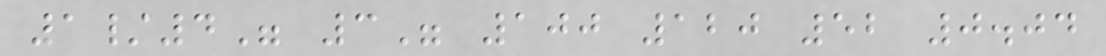1/4" 3" 100 120 52 0.04
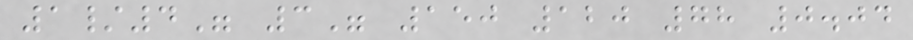1/4" 3" 150 120 78 0.04
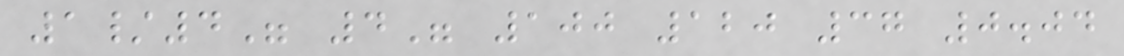1/4" 4" 100 120 37 0.04
